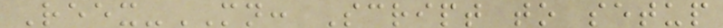Reex-MN: Script to setup
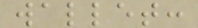wallet:
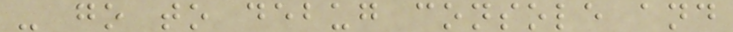- go to debug console and
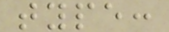type:
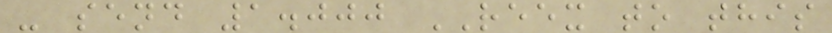- send 1.000 REEX to this
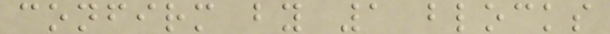confirm by 1 blocks
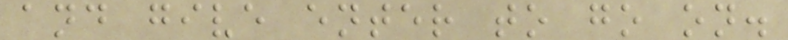and give enter to go on.
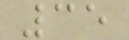35
